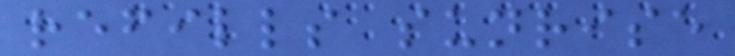refills sunrise
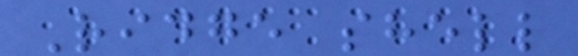Ridge shell
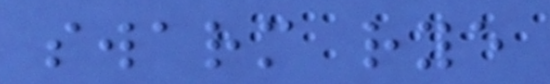swarm rye
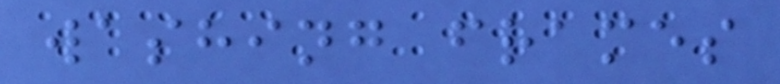washing frames
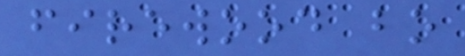firewood bo
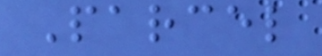Parcel
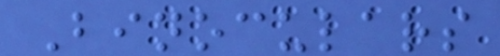Binoculars
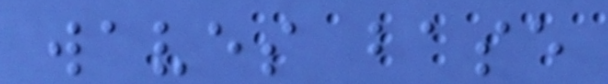waves base
